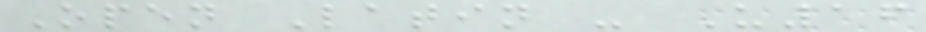Open Latin - U16
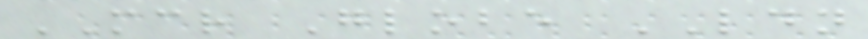MCR Globe LDN
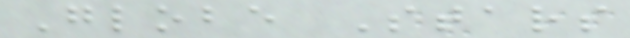Globe Stars
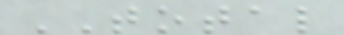TOTAL
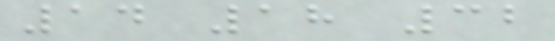14 18 32
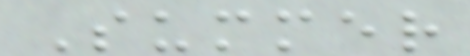Summer
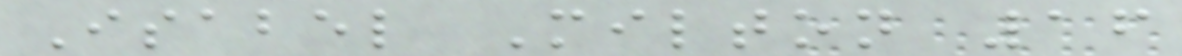Isabel Milton 16
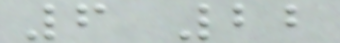6 22
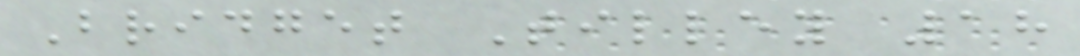Bridget Tilley 18
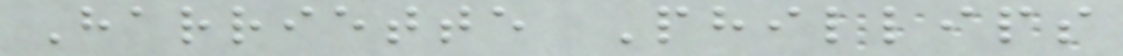Harriette Phillips
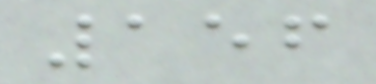156
